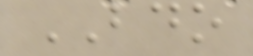BDO
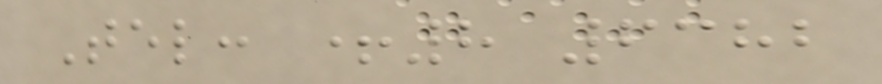Tel: +8 6382
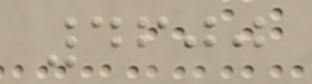4600
